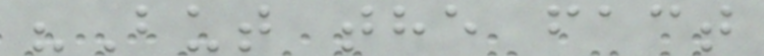"But the fact
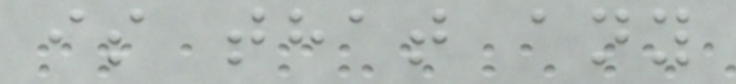is that any
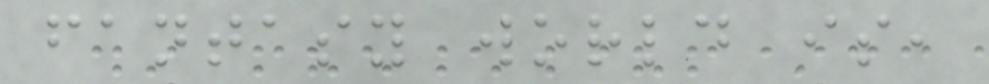fantasy world is,
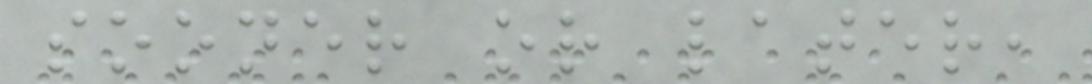sooner or later,
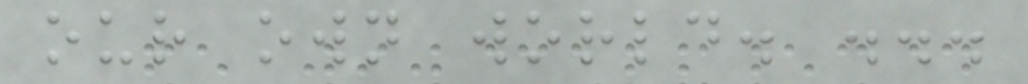our own world. ...
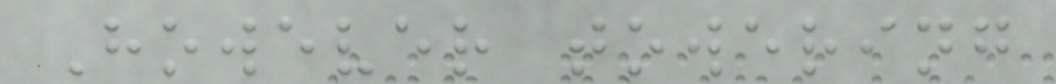However towering
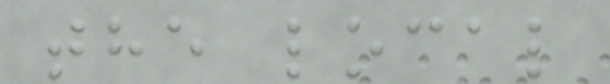the local
